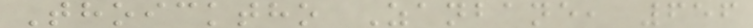Thoicktho Zanbane, 656
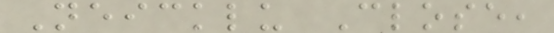Neicklu Close,
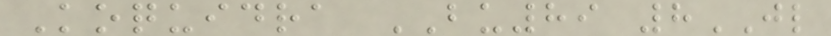Koquidra BU89 8JL
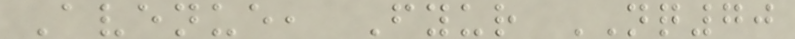Avenue, Fyur NQ70
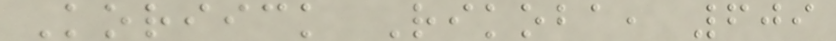Koriick Rikoba, 609
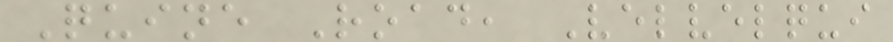Quine Road, Velvelqui
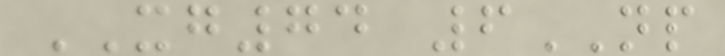XG74 6NP
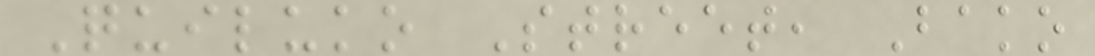Quiluko Street, Bako
